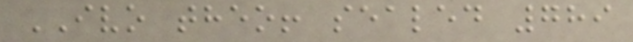IVO theo! sealed 789
